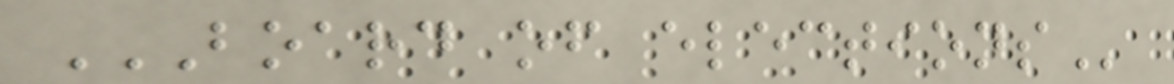BOARD OF ELECTIONS
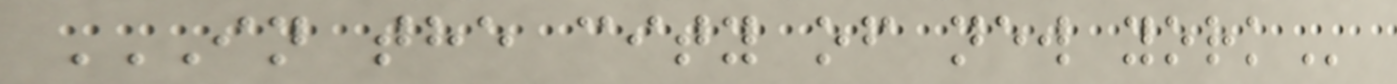IN THE CITY OF NEW YORK
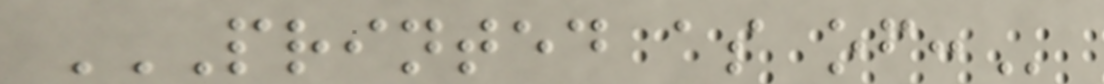PRINTED AS OF:
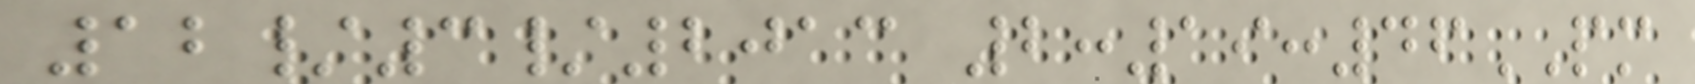12/3/2013 2:19:46PM
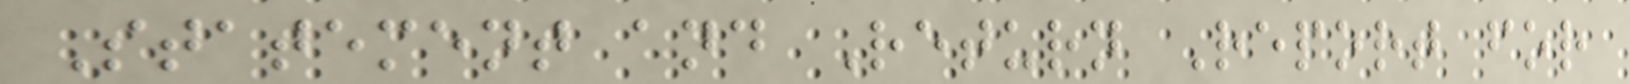Statement and Return Report for
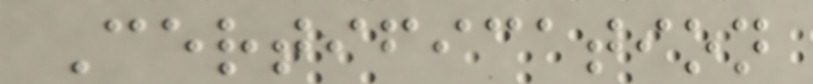Certification
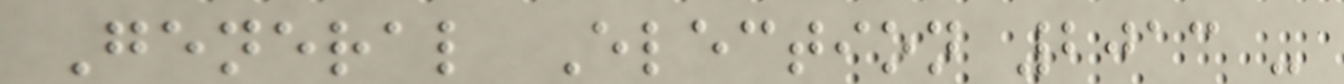General Election 2013 -
